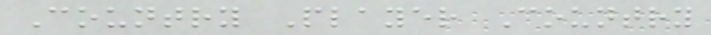Country Player Country
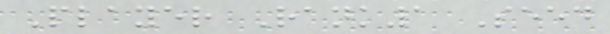Player Rank1 Seed
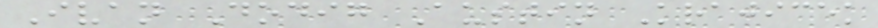Ivan Dodig Austin Krajicek
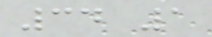34 1
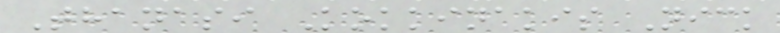Thanasi Kokkinakis Nick
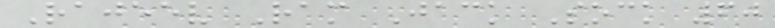Rajeev Ram Jack Sock 60
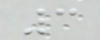3
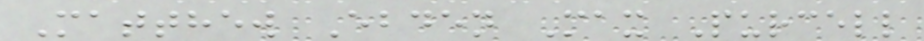Matthew Ebden Max Purcell
